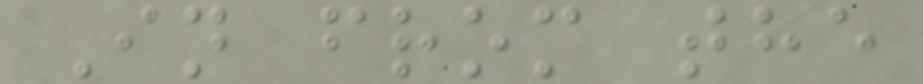In from the
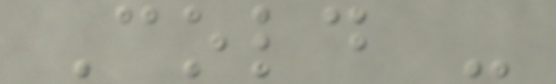Cold -
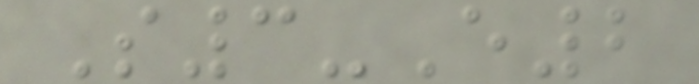S3-E2
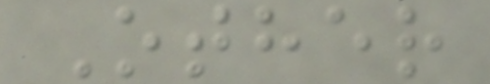Other
